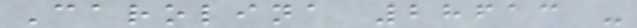Carolina 28613 -
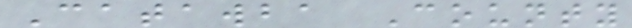Catawba County
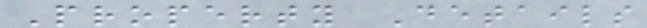Property Details
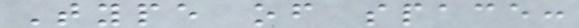Type of space:
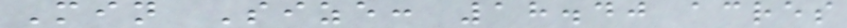Min Size: 18.40 acres
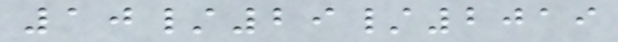10/29/2019
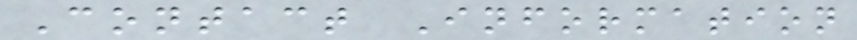Contact Information
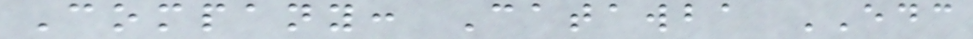Company: Catawba EDC
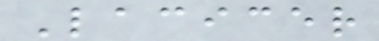Lacicer
